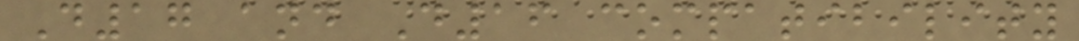D17 and D16 compatibility
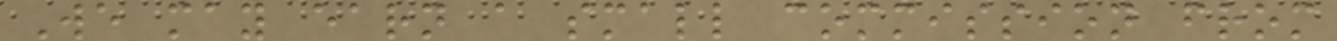We may earn a small commission from
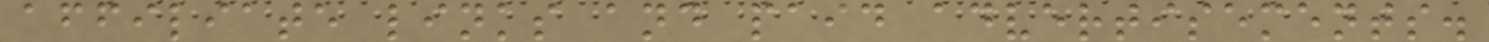affiliate links and paid advertisements.
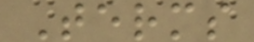Terms
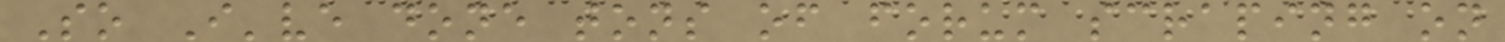So I've done tons of forum scraping on
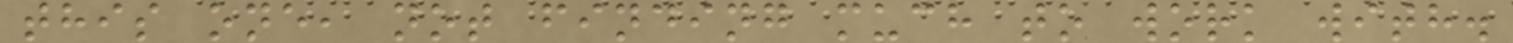this one, not finding much to work with.
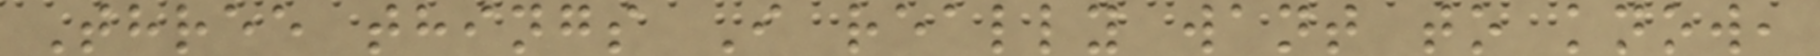Three things I really want to know,
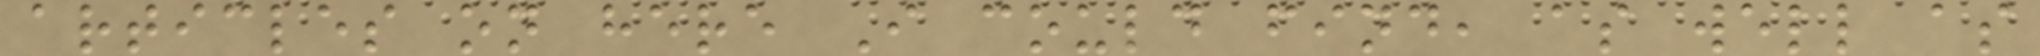articles on here I could find, as well as
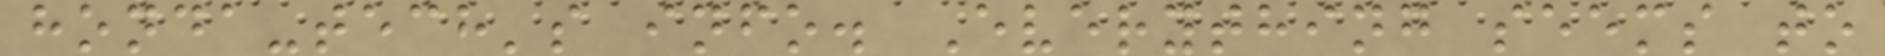honda-tech's info. Everything seems to
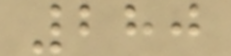280
